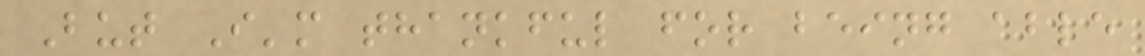But I'm thankful for being able
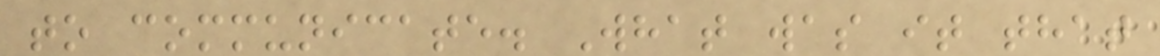to communicate. What was it that
